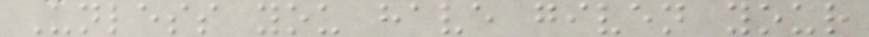Unless you have given your
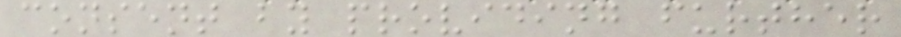consent by providing further
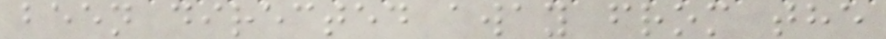been directed away from the
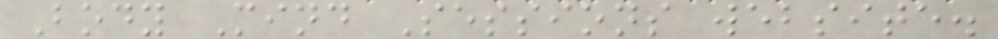Body Mind Sessions website.
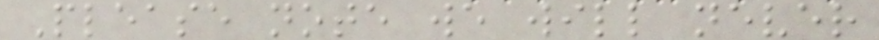Please note we will never
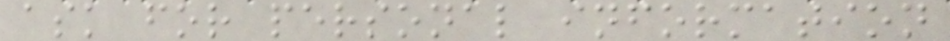ask for personal information
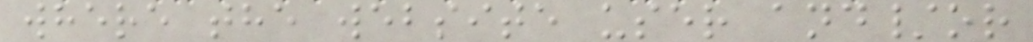where the website user and/or
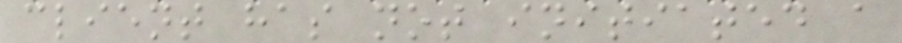client has not initiated a
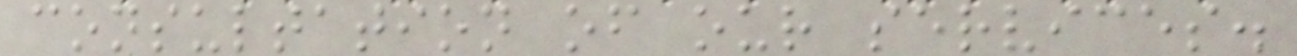consultation of our services.
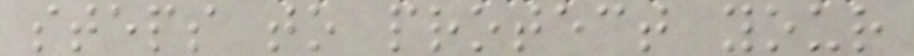steps to protect your
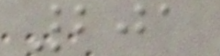201
